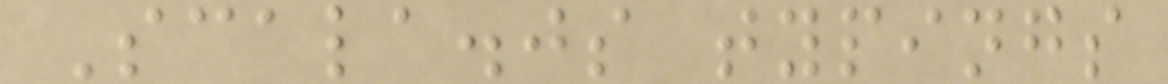Scala.js typings
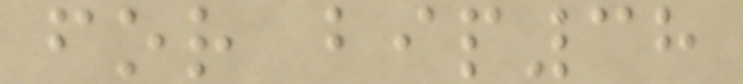for bip38
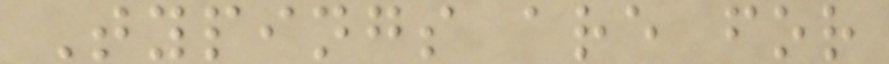Typings are for
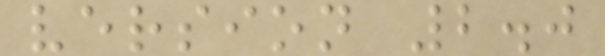version 2.0
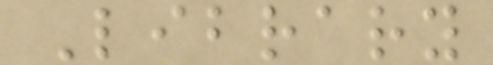Library
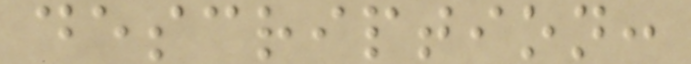description:
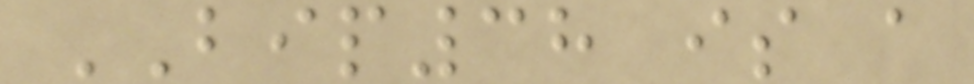BIP38 is a
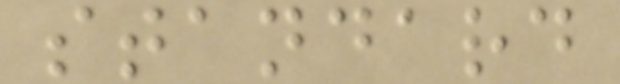standard
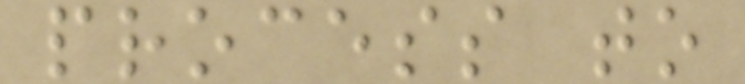process to
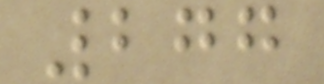277
